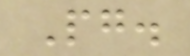Pg.
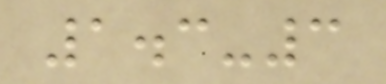1.3-3
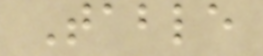Table
